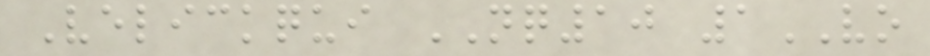Velickqui NQ10 1VO
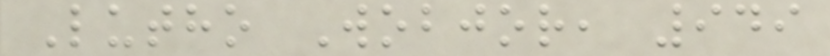Lutho Wobjor, 949
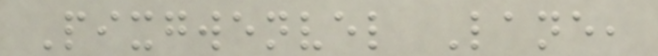Pixgwenvel Lane,
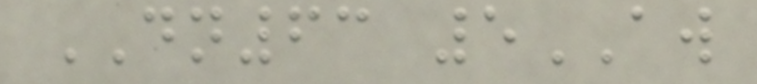DN63 5AW
